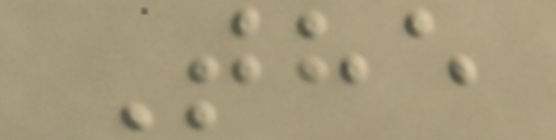The
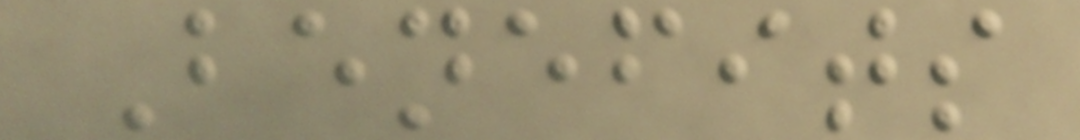Benefits
